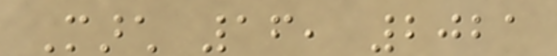March 16, 2021
